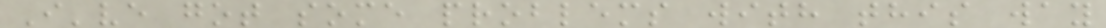I've got some problems with this way
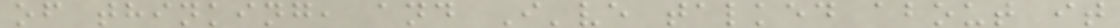of thinking, and I've talked about it
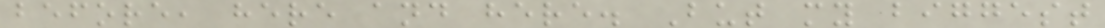before, here and here. But my biggest
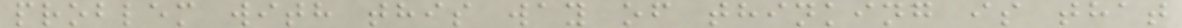problem with this way of thinking is that
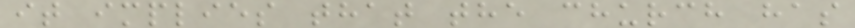it implies that the church has
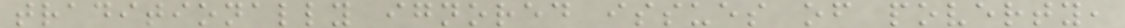traditionally ignored issues of poverty,
